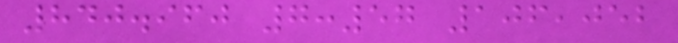840.960 7:57 106,052
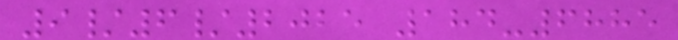9/6/2025 184-6885
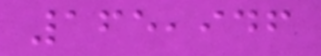165,946
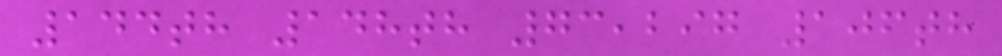144th 148th 73,297 106th
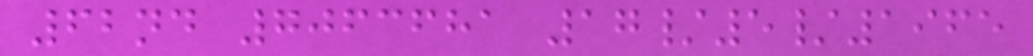62nd 7063681 17/5/1965
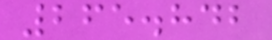265.842
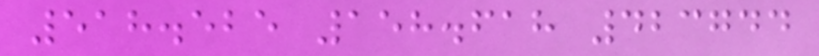518.525 158.618 423744
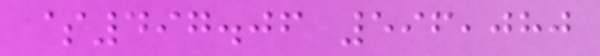$497.06 596,080
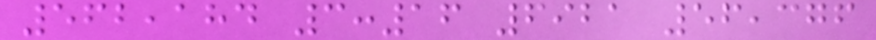562,184 3:16 6921 56,376
